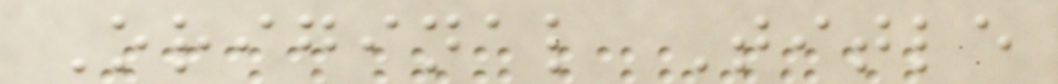Original Title
